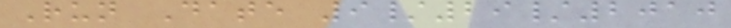Run Date 9/29/2010
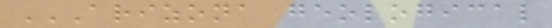ARIZONA GEOLOGICAL
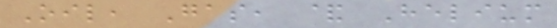Oil, Gas, & Helium
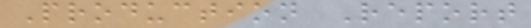Production Report
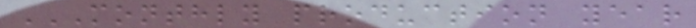MONTHLY PRODUCTION YEAR
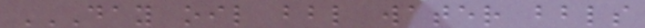DAY OIL BBL WATER BBLS
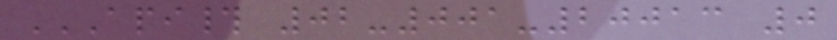API# 02-001-20013 0
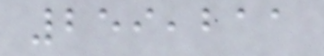259,211
